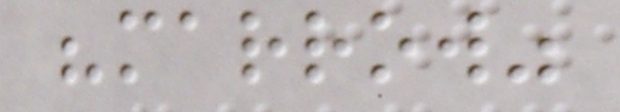"marrow"
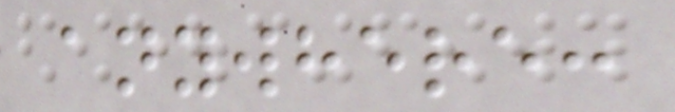anywhere:
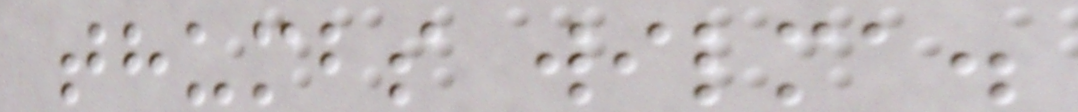thumbs wilma.
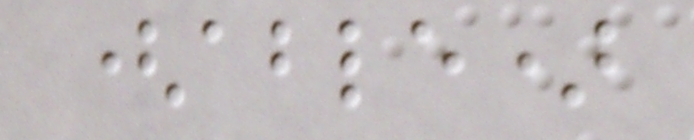(able)
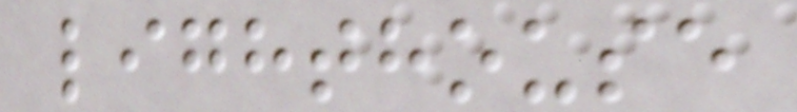lighthouse
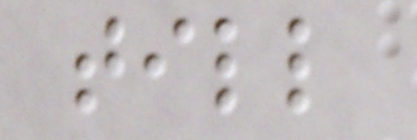till
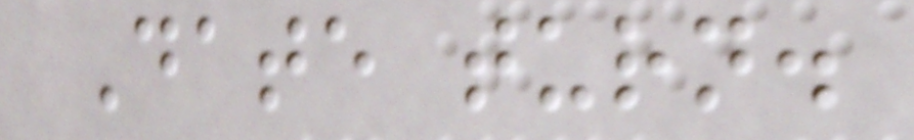Date turn.
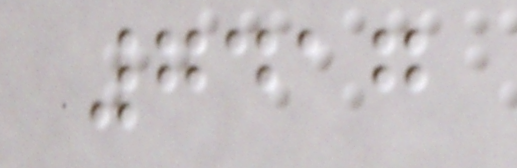7417
